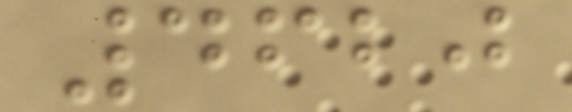4620
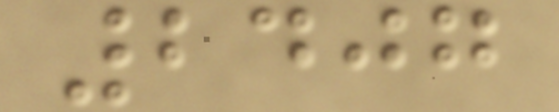2407
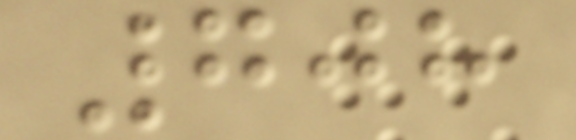708
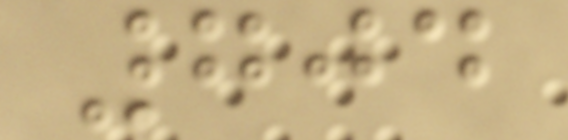704
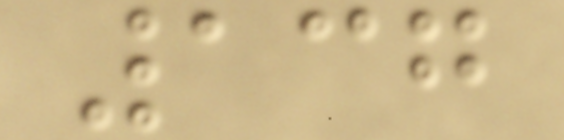137
